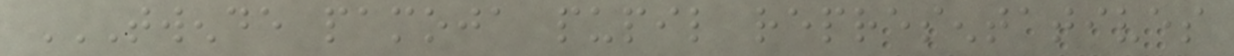TWENDE PAMOJA PUPIL REPRESENTATIVES
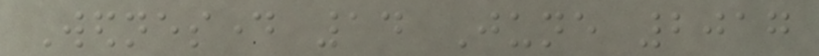Wednesday 14 June 2017
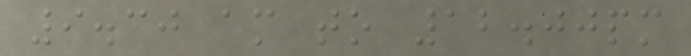9.30 am to 12.00pm
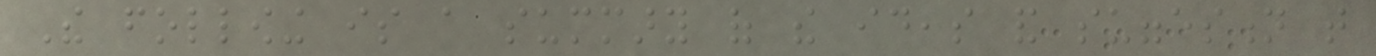The following is a summary of the ideas and suggestion that
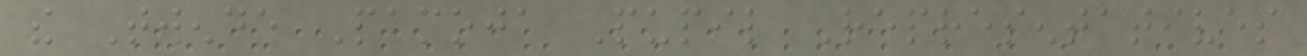the Twende Pamoja Pupil Representatives
